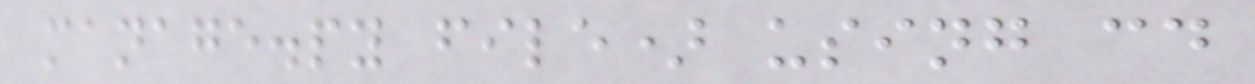manage.py file) using cd
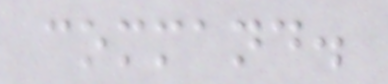command.
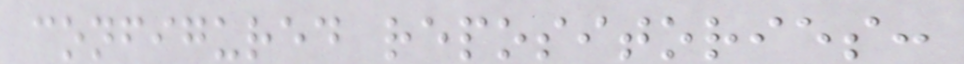configured repositories:
